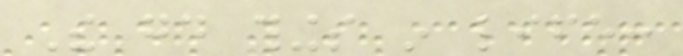The good things in life:
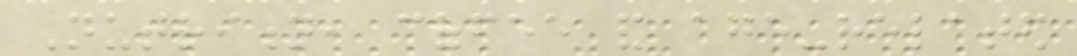Nutrition, coffee and age-related
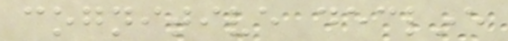cognitive decline
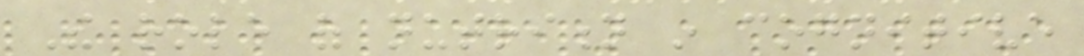The role of nutrition in cognitive
